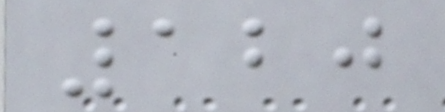120
